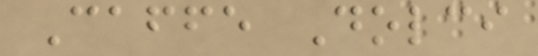Caffe Dolci
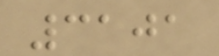3101
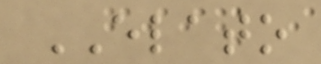ELATO
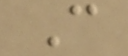C
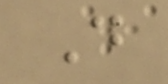D
